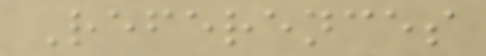References
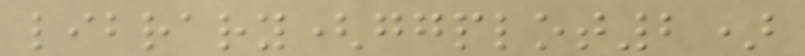library(ggplot2)
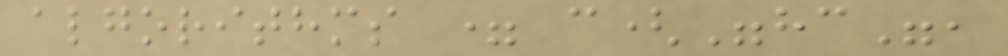algorithms = c("hc",
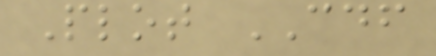Plot CDF
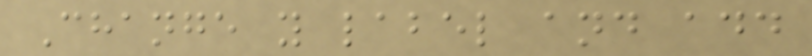Change y label and add
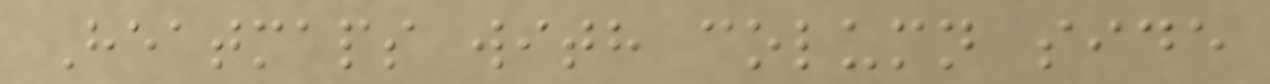Heatmaps with column side
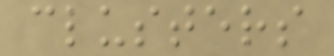clusters
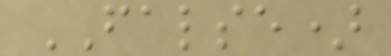FALSE)
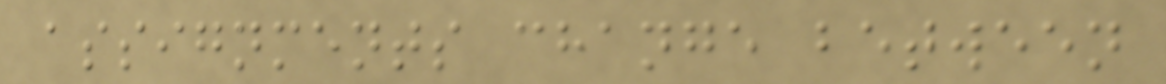assignments change between
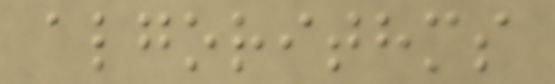algorithms
